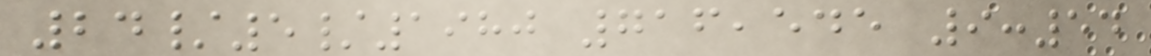24/5/1980 716,545 9:54
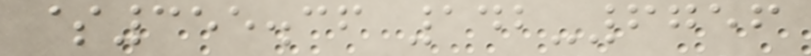$355.36 142-6756
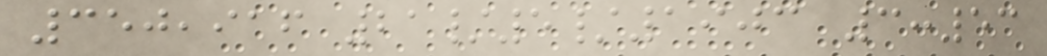350,916 21/5/1903 3:53
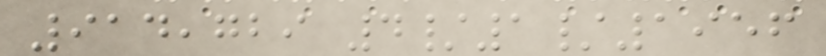914,729 4/1/1956
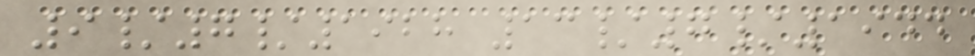9/7/1928 13/7/1944
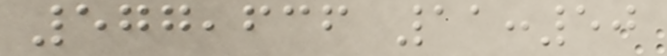577,636 11:50
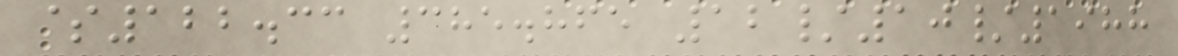$122.33 385.865 12/10/1988
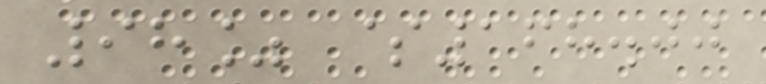98% $168.00
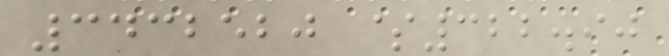3432520 $322.90
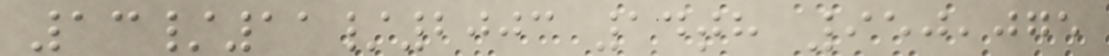13/11/2003 14th 950,075
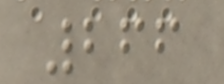266
